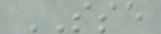SSE
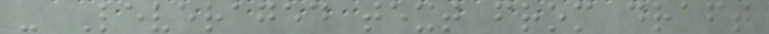- Leveraged text from draft
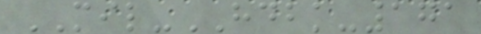MIL-HDBK-171
